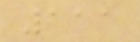111
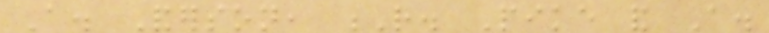A. Anderson, R. Pike and A.
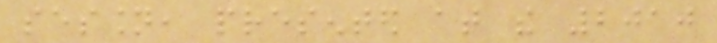session, presented at the 2010
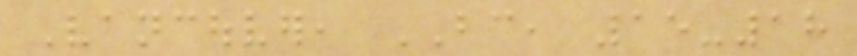Vancouver, BC, 15-18
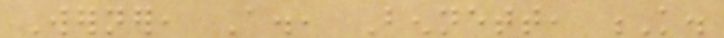Werner, A., Bennett, K.
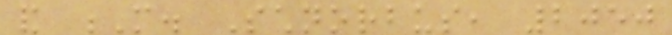and M. Schnorbus, 2050
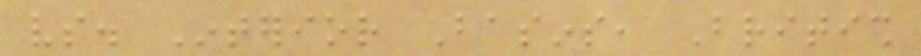vs. Interior Basins, British
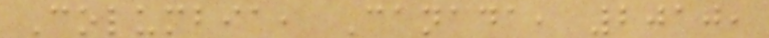Columbia, Canada, 2010,
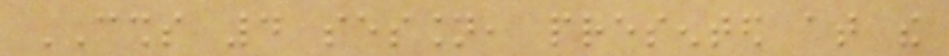CSHS 4 session, presented at the
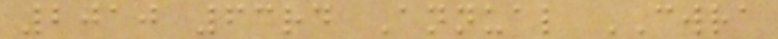2010 63rd Annual CWRA
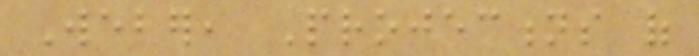Weber, Projections of
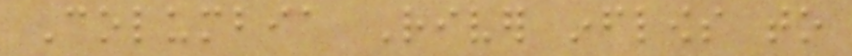Columbia River inflows to
